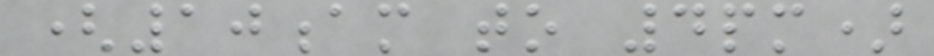(10am to 4pm)
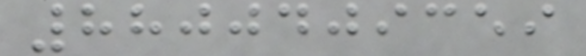8800409359
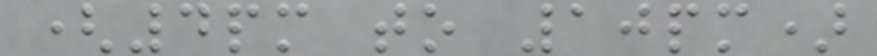(4pm to 10pm)
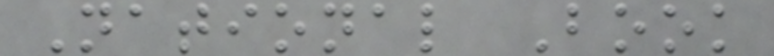National Book
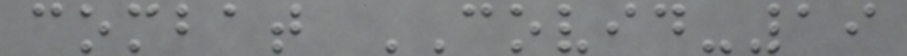combat COVID-19
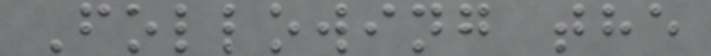Following the
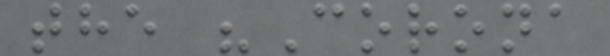the "Corona
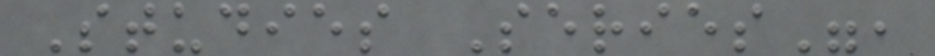Studies Series",
